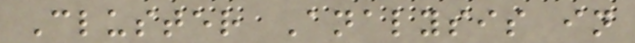Cluster Analysis in
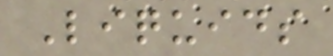Liquids
